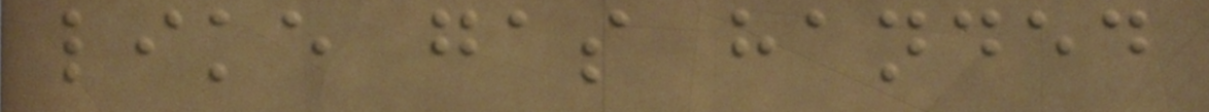like gas handed
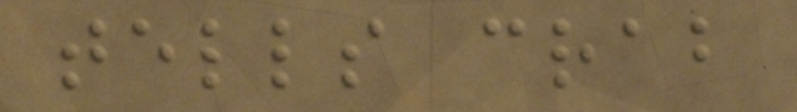tells crab
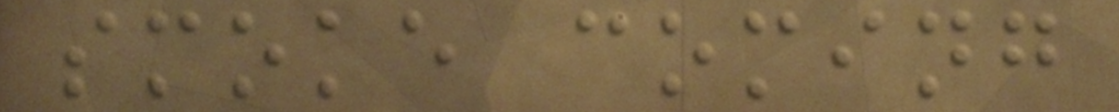smoke coming
